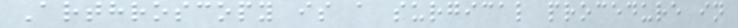Arthroscopy is a surgical procedure in
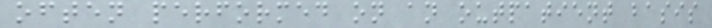often performed on an outpatient basis
